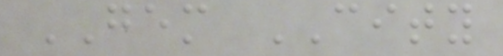GEM CITY
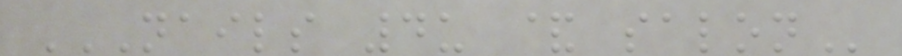NAILS 4U & SALON
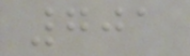701
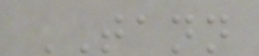TANN
